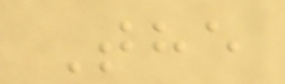The
